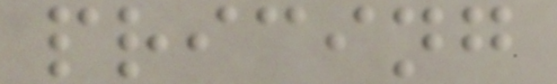pricing
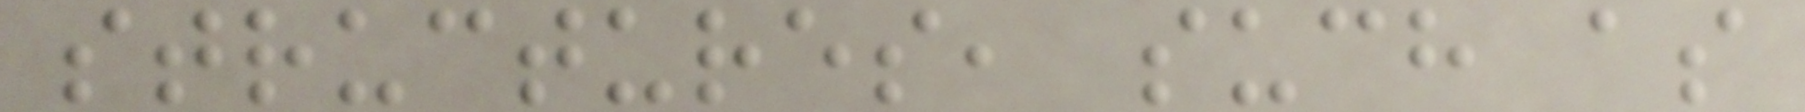structures, such as
